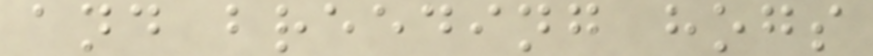and breeding hogs
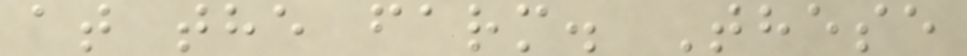at the farm. These
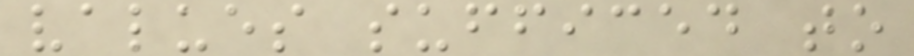values sufficed to
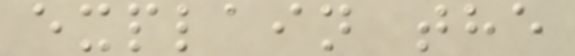explain the
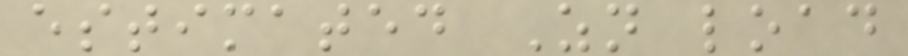estimated Zn load
